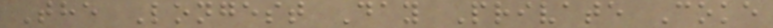The Longest Day Private Coke
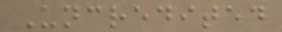Uncredited
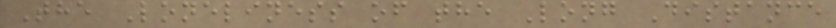The Loneliness of the Long Distance
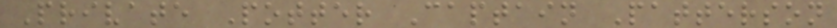Private Potter Captain Patterson
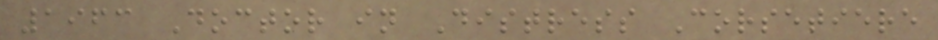1963 Doctor in Distress Corsetiere
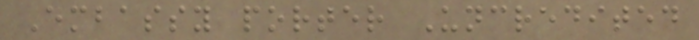Embassy porter Uncredited
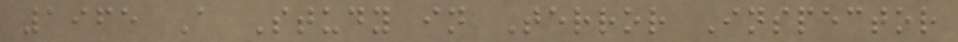1965 A Study in Terror Inspector
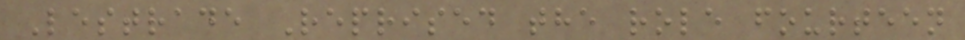Lestrade Reprised the role fourteen
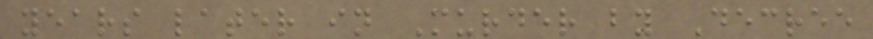years later in Murder by Decree
